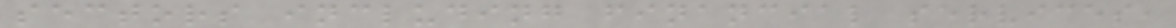sectors including financial services,
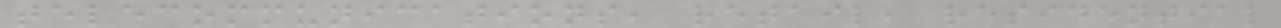telecommunications, retail, residential
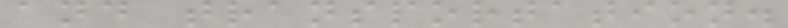and transportation.
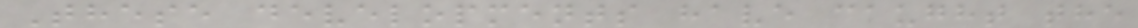These developments have caught the
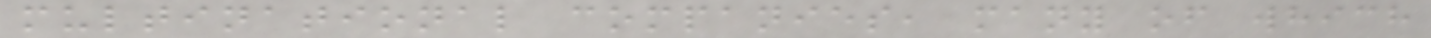multinational companies, many of which
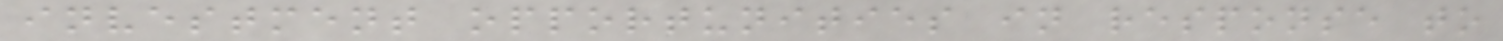investment opportunities in response to
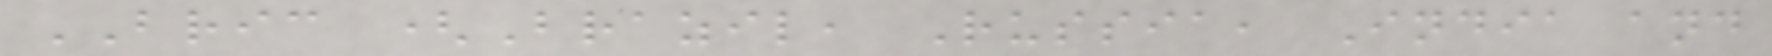BRIC (Brazil, Russia, India and
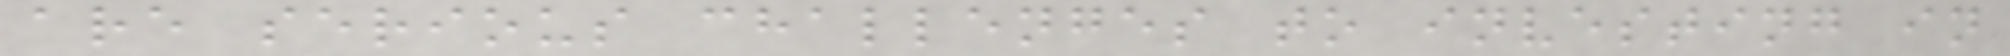are serious challenges to investing in
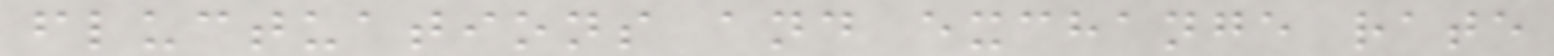fluctuations and exchange rate
